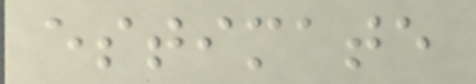estimate
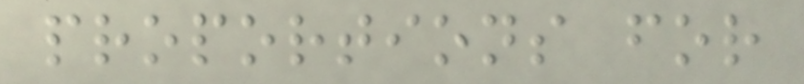proportions for
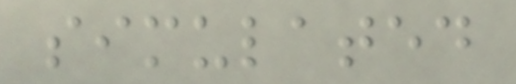simulated
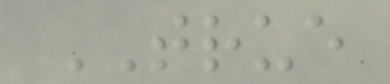TRUE
